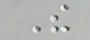The
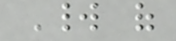World of
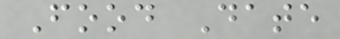Food Date
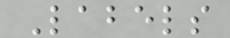Labels
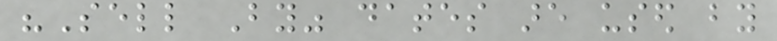"Sell By" dates are used by
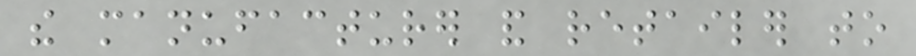the manufacturer and retailer to
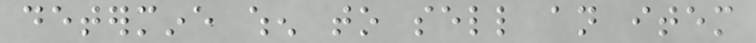determine when to sell an item
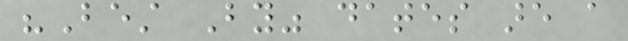"Best By" dates are a
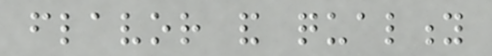flavor and quality
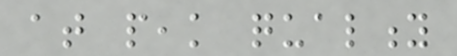at peak quality
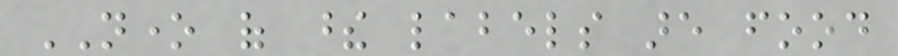NONE of these labels are food
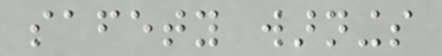safety warnings
